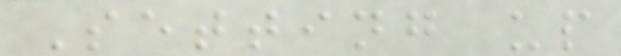Setting up
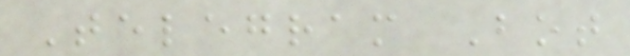Telegram Bot
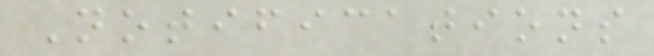Notifications
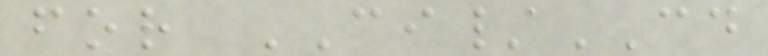for CI/CD
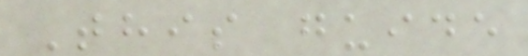This guide
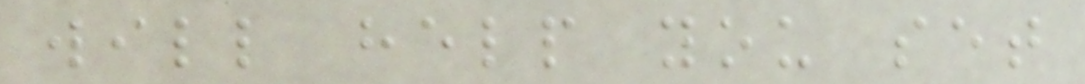will help you set
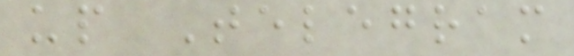up Telegram
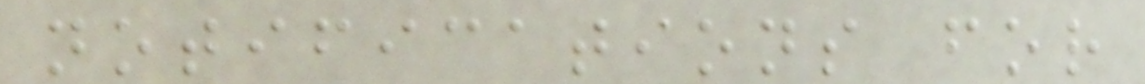notifications for
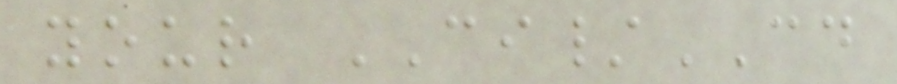your CI/CD
